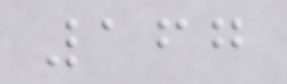167
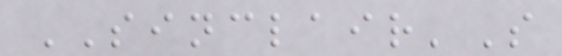SINCLAIR'S
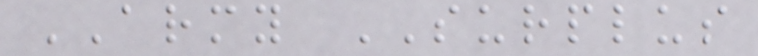ARMY SURPLUS
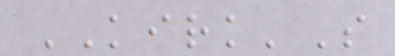KIRK'S
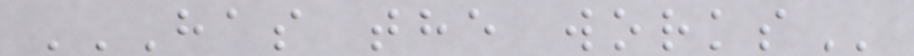HAS THE WORKS
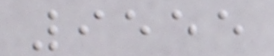9555
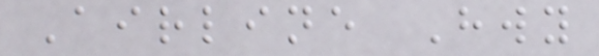Airline Hwy
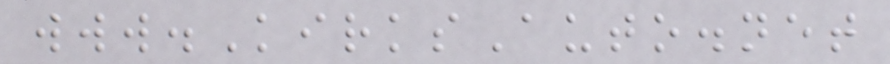www.KirksAuto.net
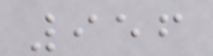956
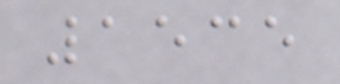1535
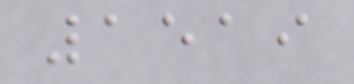1519
